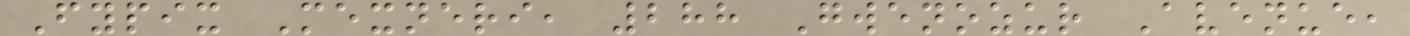Fypix Mexneri, 288 Gwenozur Avenue,
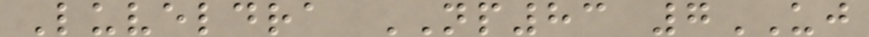Luveldra NP83 7UJ
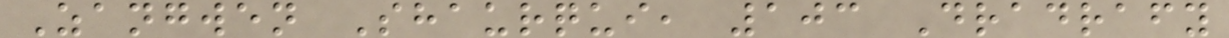Zangwen Shaurqui, 103 Dradrafy
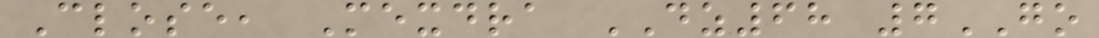Close, Mexdra DZ68 7GO
